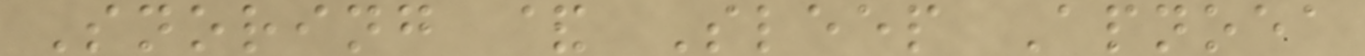Snoring & Sleep Apnoea
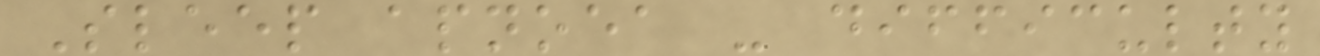Sleep apnoea - difficulty
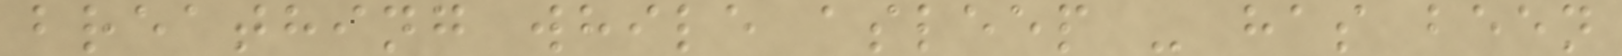breathing while asleep - has been
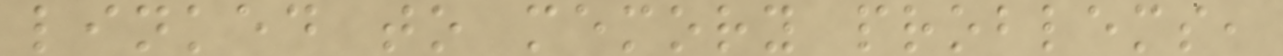linked to memory problems,
